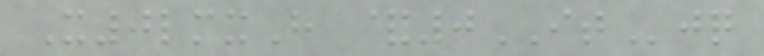X0lmxH &0ITjq
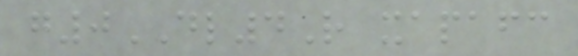g0DL4R xapafc
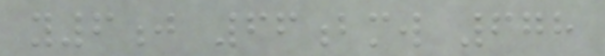y6j 66bmw 678
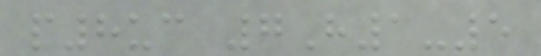p8uc 7H1-5
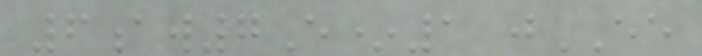6aw7E*1 jEE
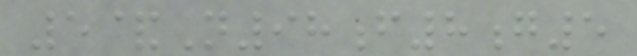5&N98f8g5
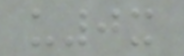u0x
